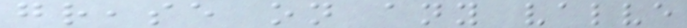grease on any valve
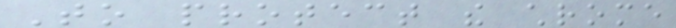To protect the chrome
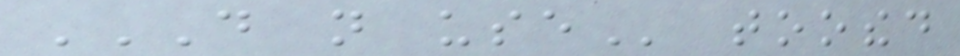DO NOT USE toothed
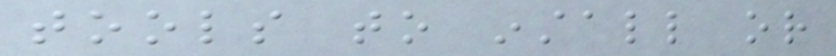tools to install or
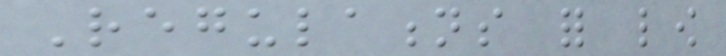Regulations for low
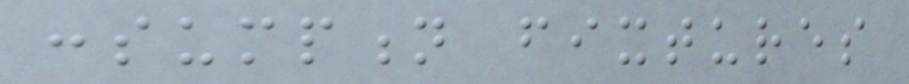consumption fixtures
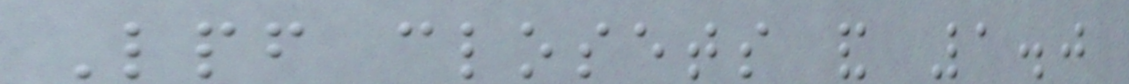Lpf closets and 1.0
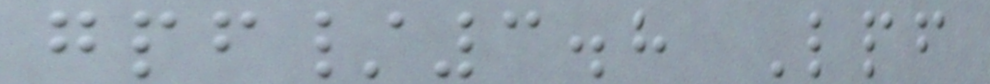gpf/3.8 Lpf
